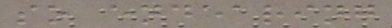so endearing
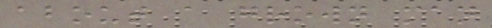about a grown man
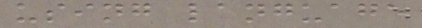using language
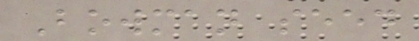Bowman seed
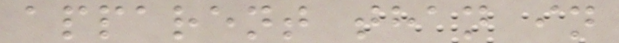apparent than in
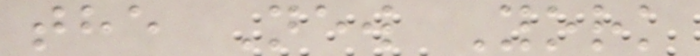the New York
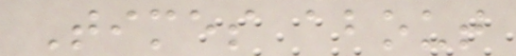Times about
